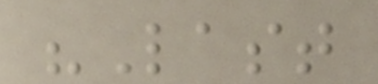"Last
